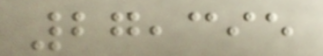27,395
